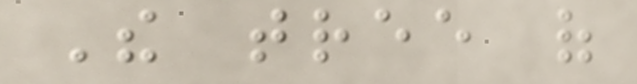The tree of
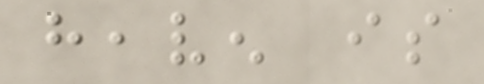heaven is
